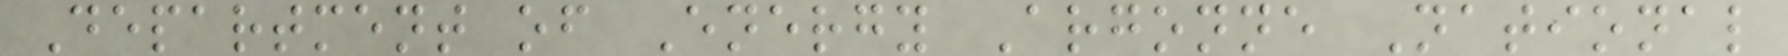Department of Energy Argonne National
